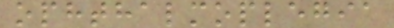ophthalmoplegia
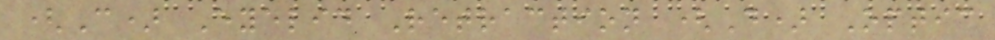(C) Eyelid Retraction (D) Optic
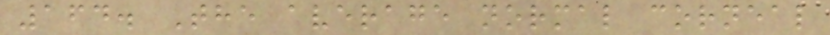164. The average normal corneal
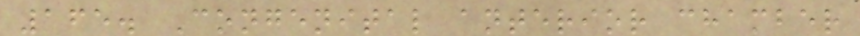165. Congenital anterior chamber
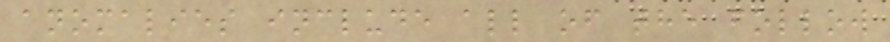anomalies include all of the follow
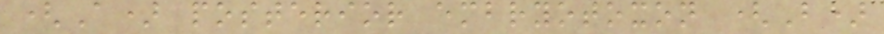(A) posterior embryotoxon (B)
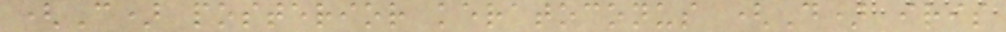(C) posterior keratoconus (D) iris
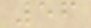56
